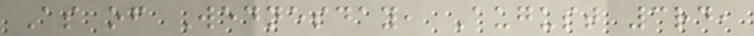As of Wednesday, August 3rd,
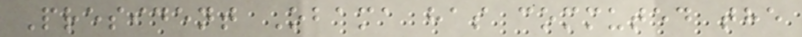President Obama has commuted the
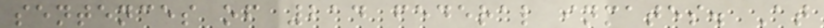sentences of 214 federal inmates. At
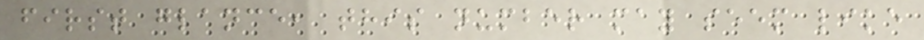first glance, this number may seem like
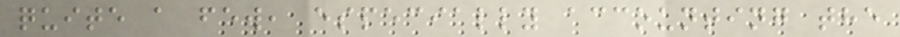quite a few, especially accounting the
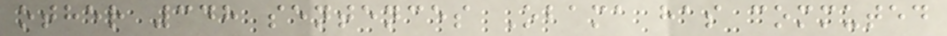other 348 sentences Obama has commuted
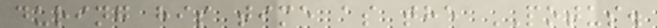during his time as the POTUS.
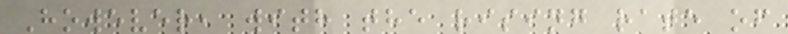However, with the rising rate of
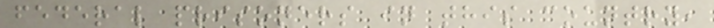federal prisoners in this country,
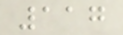117
